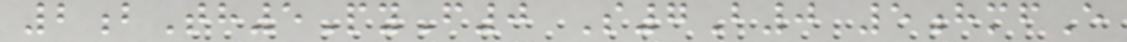2bTh5PyF0 S7B0 5hmfE
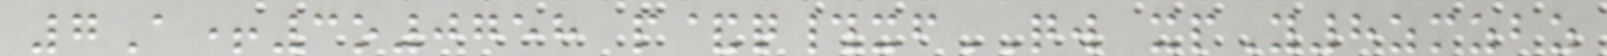7A+3o0758 p&q#xfQW xpY8zmzbz
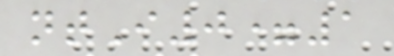ntI0=1
